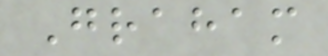Graham
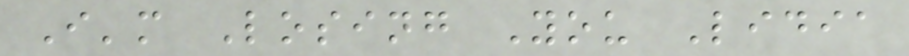I'm Losing You Lidia
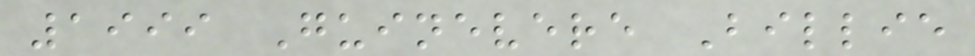1999 Guinevere Billie
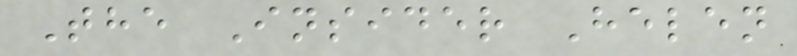The Insider Helen
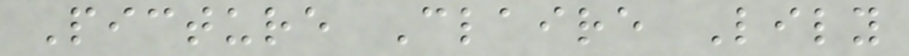Picture Claire Lily
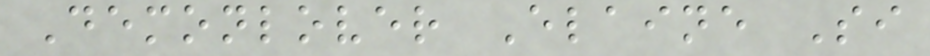Demonlover Elaine Si
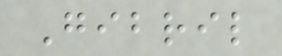Gibril
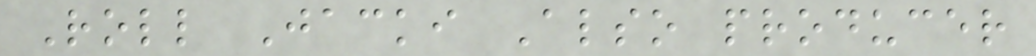Roll Jacki Also producer
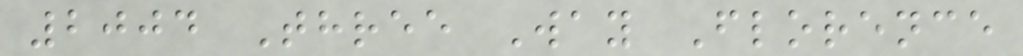2004 Three Way Florence
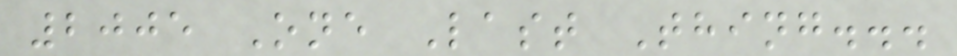2005 One Last Thing...
